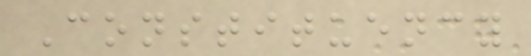Constituency
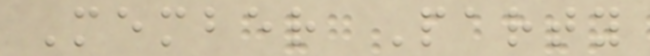Member Party
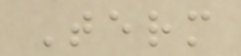Term
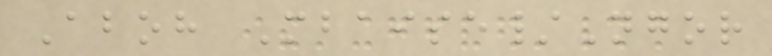Aboh Mbaise/Ngor
